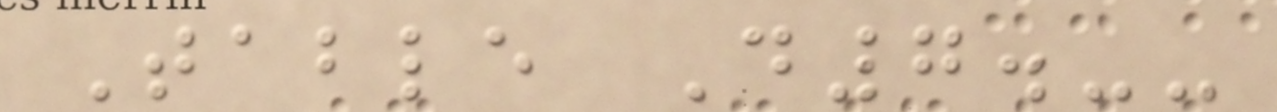Table D7.--
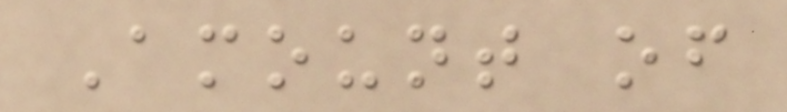Amount of
